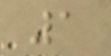1
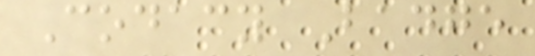Codacy Badge
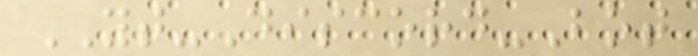YT-Discord-Bot
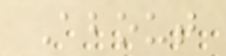About
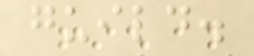guild.
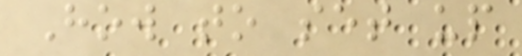How to set up
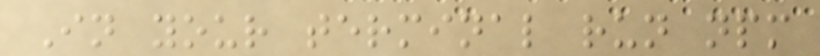In your terminal run npm
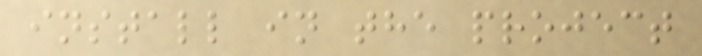install in the project
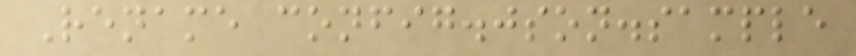Rename config.json.sample
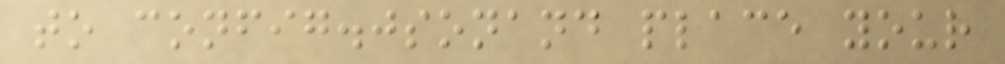to config.jsonand place your
